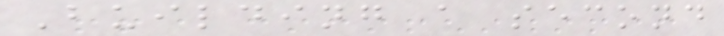Building a second
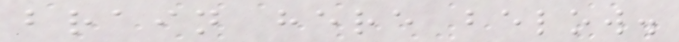brain here below.
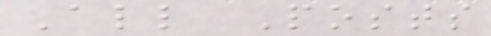All Posts
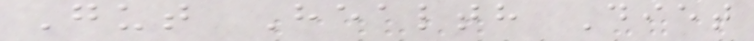Gut Health Diet
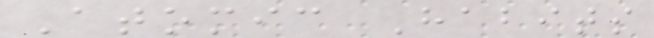Atomic Habits
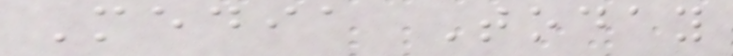Media Today
